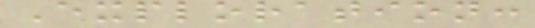Exploration:
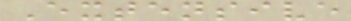Extensive
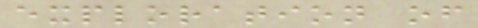exploration of
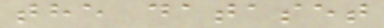the dataset
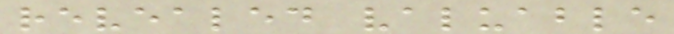revealed valuable
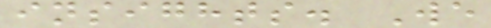insights. We
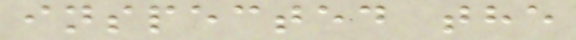inspected the
